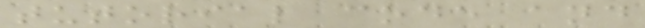tutorial code and
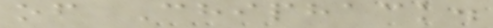of Chiphack.
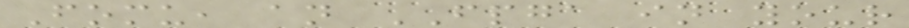Fomu, an FPGA in your
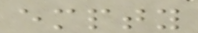empty
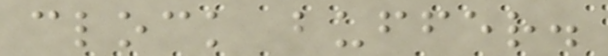clock buffer.
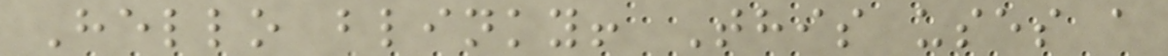Hello blinky! This uses a
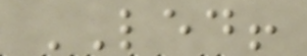LED!
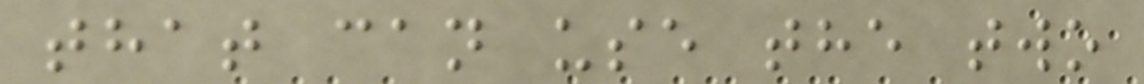that can use the two
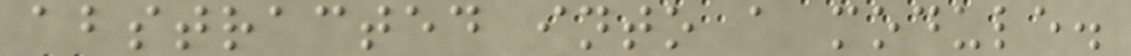abstracted into a module.
